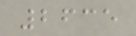2635
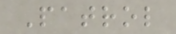Patrol
